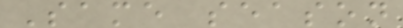Same season
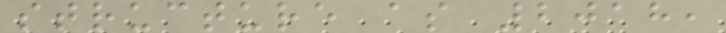structure as 2018,
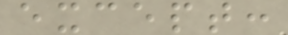except:
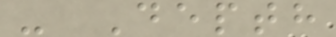- Depth
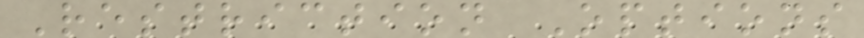Restriction Options
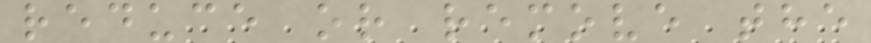reduce or remove the
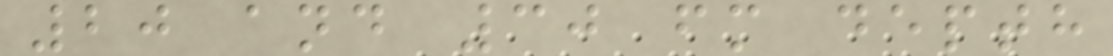20 and 30 fm depth
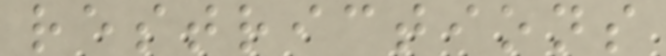restrictions
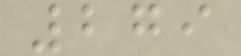279
